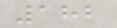182
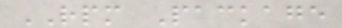RPM Package
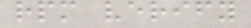rpm verify
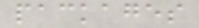packages
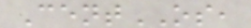CentOS,
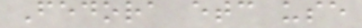Fedora etc use
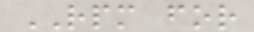RPM for
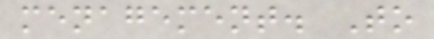menagement. To
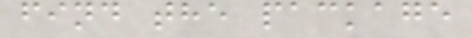find the package
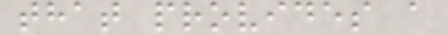that provides a
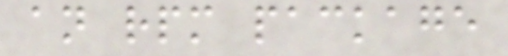an rpm package
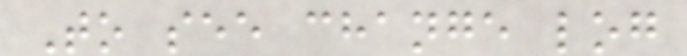To see change log
